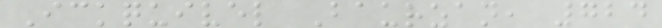Ickquivel Baurzan, 724
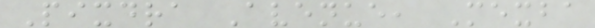Pixdra Avenue, Mexba
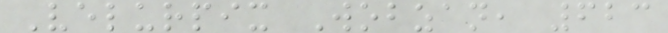Velurpix Wobzan, 623
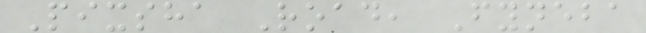Pixsha Road, Fyneba
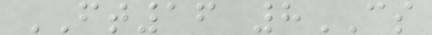FT16 8CS
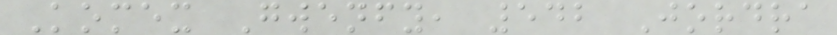Komex Gwenfy, 542 Jordra
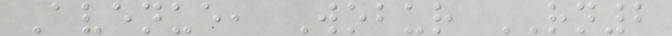Avenue, Wobur RN2
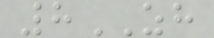8ZH
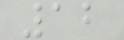12
